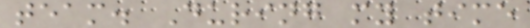team. During my time
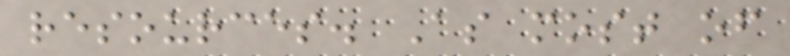resources. As most of
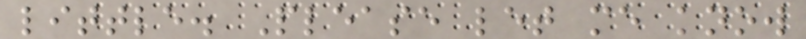little. Please let me know
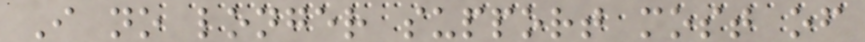I no longer support most of
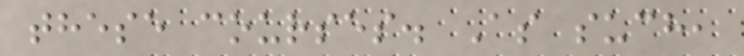these courses. As such,
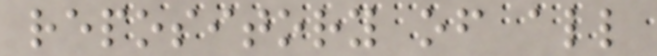repository of all
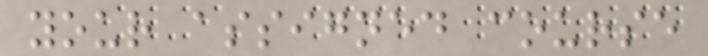your assigned course
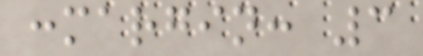:margin: 3
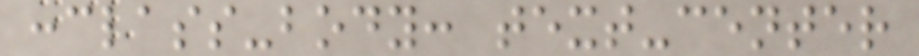:class-body: text-center
